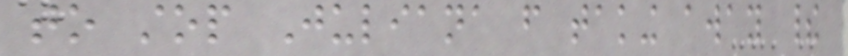to stop Juliana from taking away their
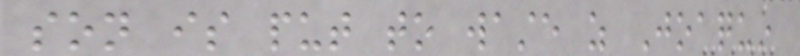son is put to waste as Joaquin
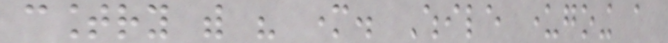country with his mother. While undergoing a
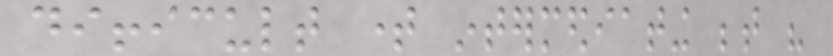difficult time intermediating between his
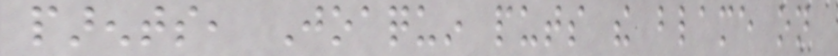parents, Joaquin puts the blame on
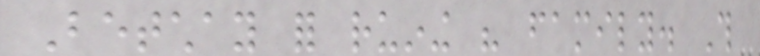Betchay for ruining his family. This
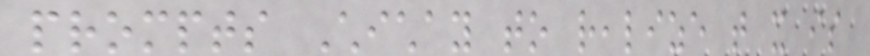prompts Chichay to realize that it is
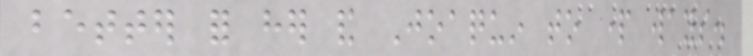better for her and Joaquin to part ways.
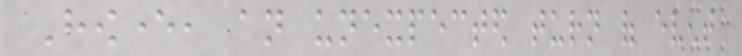However, an unexpected turn of event
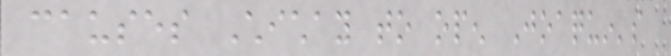causes Chichay to open Joaquin's
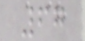67
